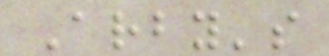Arby's
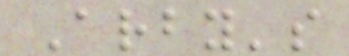Arby's
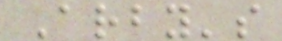Arby's
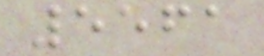5561
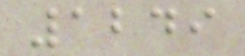1249
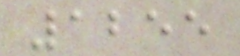1255
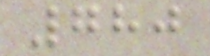780
